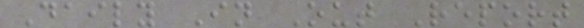Daily In Out Report
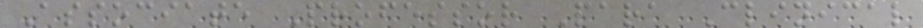Associate Professor Para Clinical
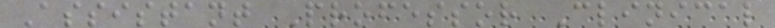Assistant Professor Clinical
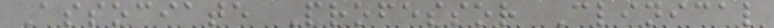Associate Professor Clinical
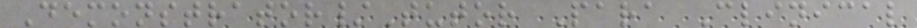Demonstrator/Tutor Para Clinical
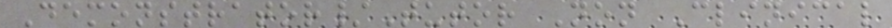Demonstrator/Tutor Non Clinical
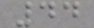44
